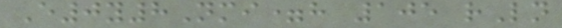E0y8Nmi=h 105 rLn
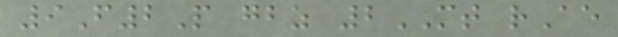9F2P gbz 2MT rAe
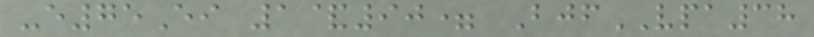-e75Ei 1&90= BjfVPA38
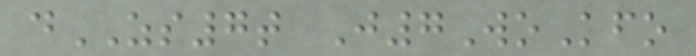dZS7t J7WoKfo
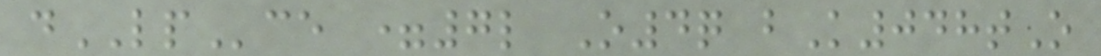dLPce =7l O4q bK048tO
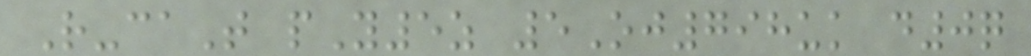R-caT pY5z 5Oj798uk d0q
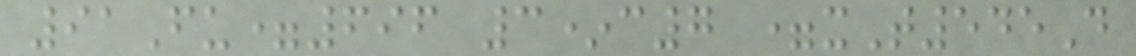91Fu=696 3*c7 =xT545D
